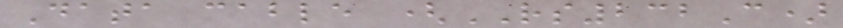Data cable (RS232C)
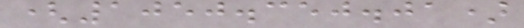(1050.350.01)
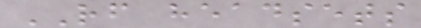RF headsets
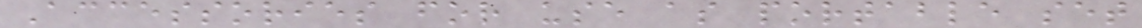Accessories for use as portable set
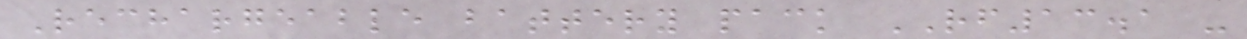Rechargeable battery pack RF13.1 -
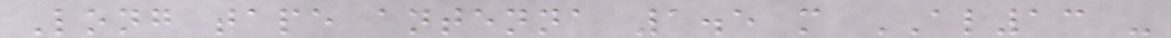Long tape antenna 1.5 m AL13 -
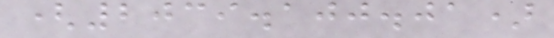(2039.100.01)
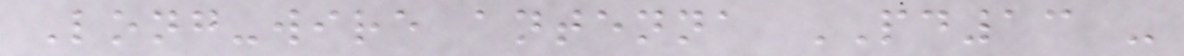Long-wire antenna PD13 -
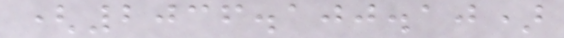(2036.100.10)
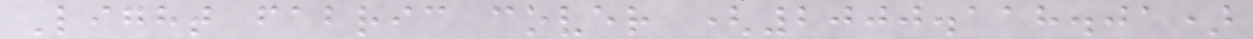Light fabric cover (2000.118.01)
